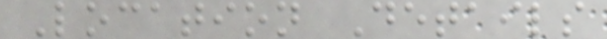Location Details
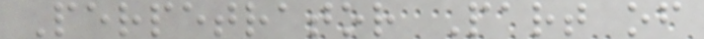Perpetrator Part of
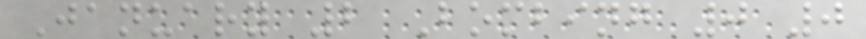January 2 Bombing 0 0
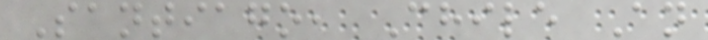Santiago, Chile An
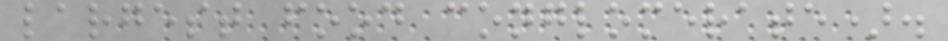largest food conglomerate).
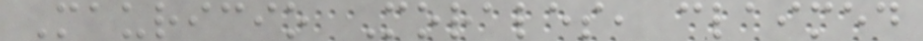Mauricio Morales, claimed
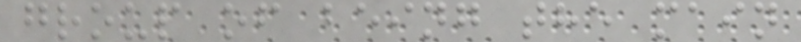group of being the main
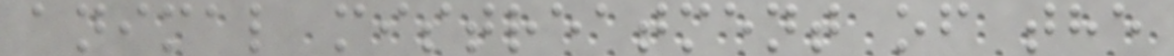animal mistreatment of the
